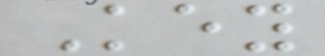Key
